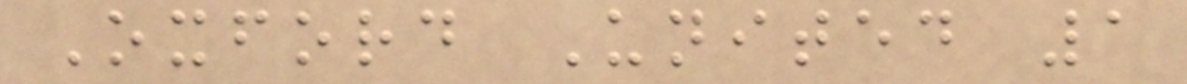Oxford United 1
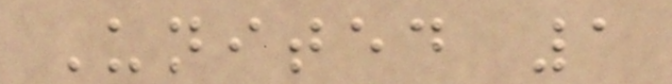United 1
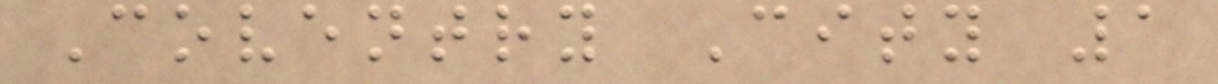Coventry City 1
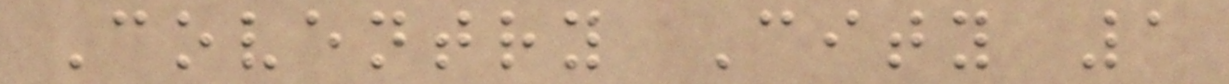Coventry City 1
